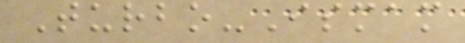Turbo-Ismam
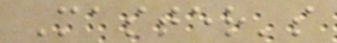Master's
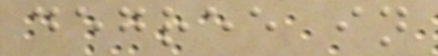degree in
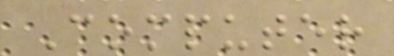Computer
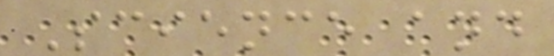Science and
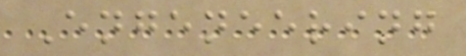Engeneering
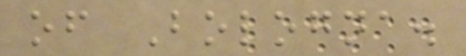of Bologna.
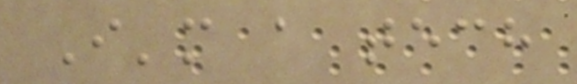I'm a tech
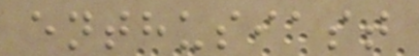enthusiast
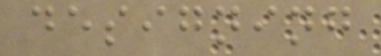designing
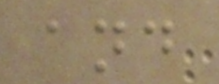and
